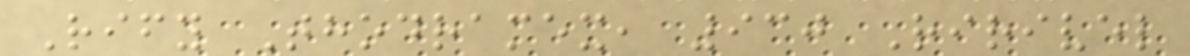Rify Thodramex, 930 Ririvel
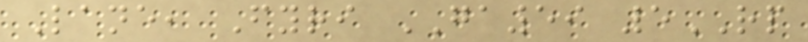Lane, Fyri GA59 5RP
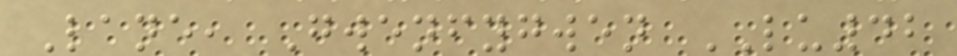Lane, Gwenfygwen LU42
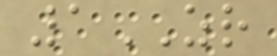1ZR
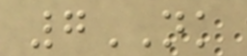7NK
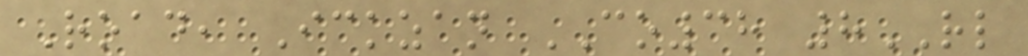Road, Ickzan CO38 8RL
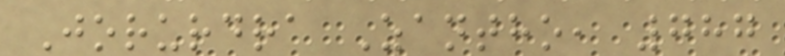Jorurdra Zantho, 787
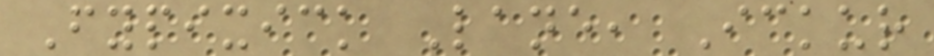Fypixick Lane, Ickur
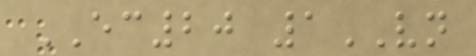EC20 1VN
